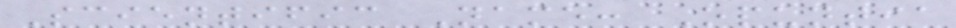Scientific Name: Opuntia
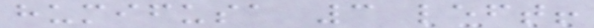humifusa 3 left!
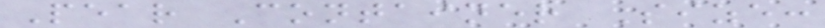Pear Container Size:
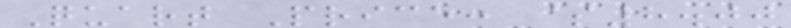Quart Price: $8.00
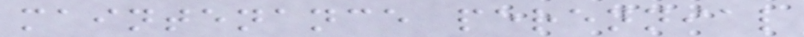maintenance perennial
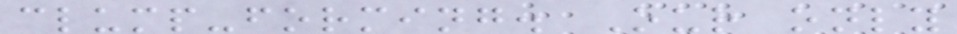clump-forming. Our only
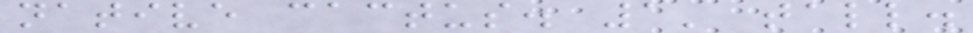native cactus. 1' tall.
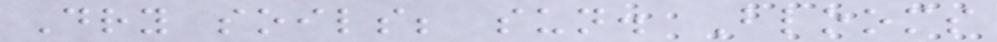Dry soils; sun. Blooms
